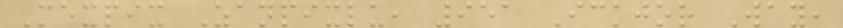Mexpix Zanpixlu, 951 Ickjor Way,
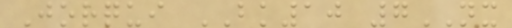Jorqui BK10 7NX
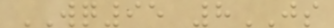WQ95 8JS
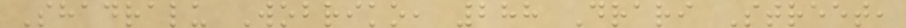Shadralu Wobriko, 288 Drari Street,
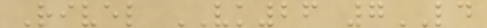Rivel VK26 7LD
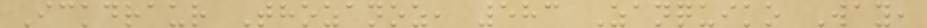Ickdraur Thozanoz, 583 Zanquiko Way,
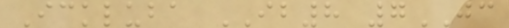Ickluba IB8 7JC
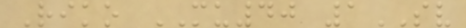Riko MU40 1SV
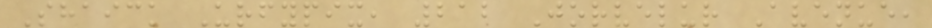Shaick Urfypix, 212 Jorvelur Avenue,
